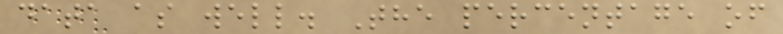data as well. The percentage of
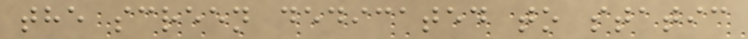the screen dedicated to static
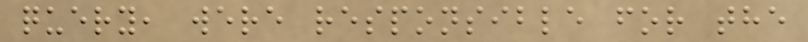query, were responsible for the
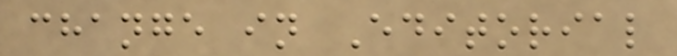change in Editorial
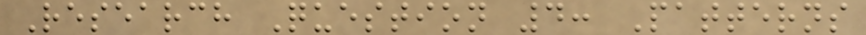Research Question 4: Patterns
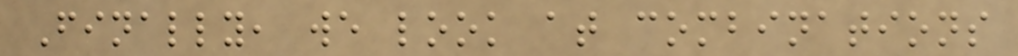Finally, we look at combinations
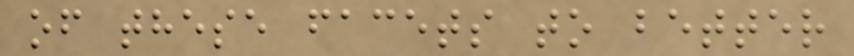of these facets to better
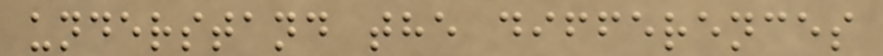understand the differences
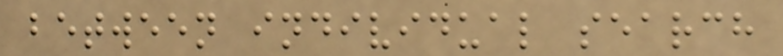between individual search
